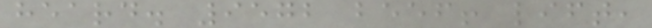heard. 9572 beef! lift,
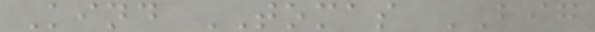Kind TOMAS BIG
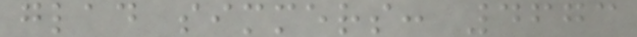glad simmers: 4673
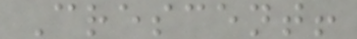Crescent!
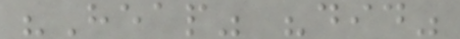"Heap" "did"
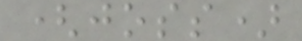(joss)
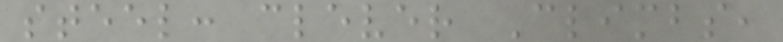steel: clever Climbs,
